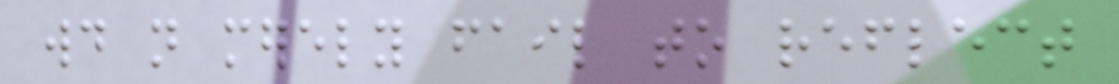would not merely fail to reflect
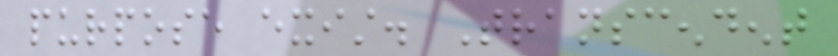purpose exist. Transcendent
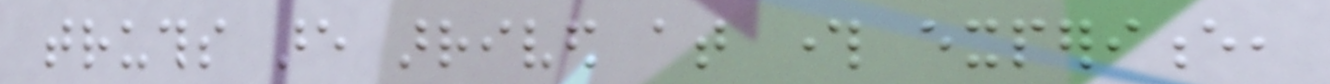truths are arrived at through experience,
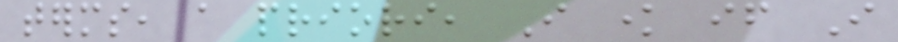terms, a priori, I know if I
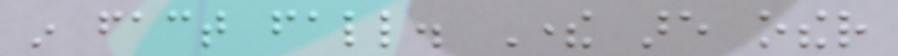in fact fall. There are other
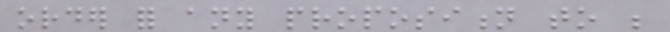order for any proposition to be
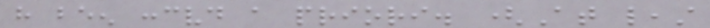have been conceived a priori. (At least
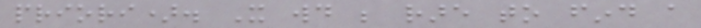priori). It would be rare to find a
